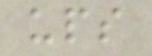ups
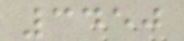3450
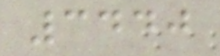3440
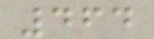464
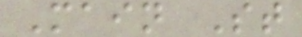Main St
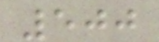500
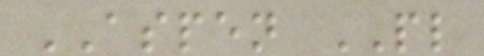ASPEN PL
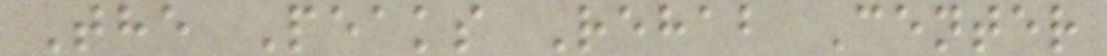The Peaks Rehab Center
